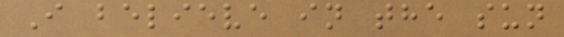I believe in the sun
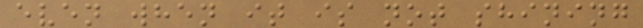even when it is not shining
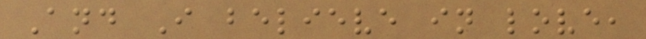And I believe in love,
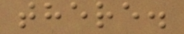there.
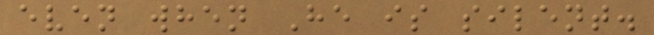even when He is silent.
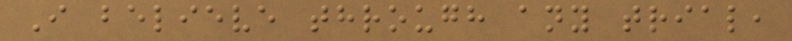I believe through any trial,
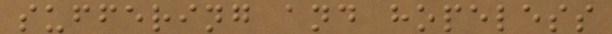suffering and hopeless
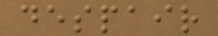despair
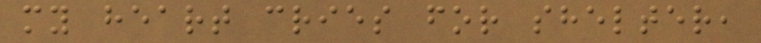my heart cries for shelter,
